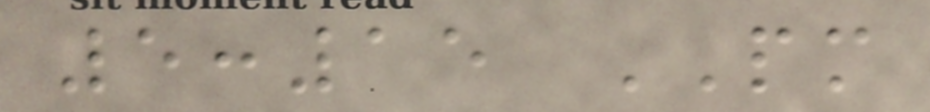5:15 PM
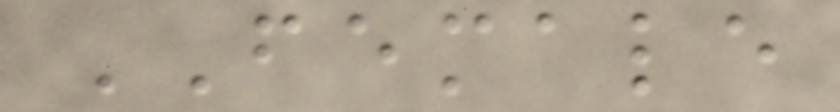FEMALE
